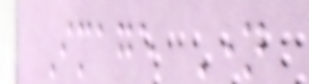Image Name
